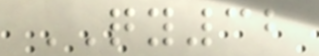QY32
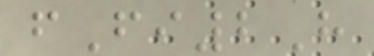fFi2H
